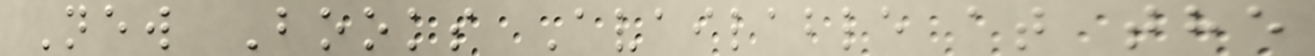New Books Available at the
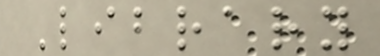Library
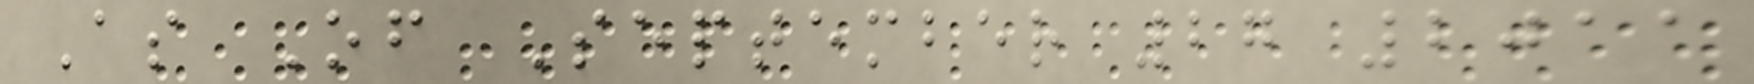As Of September 27 2011
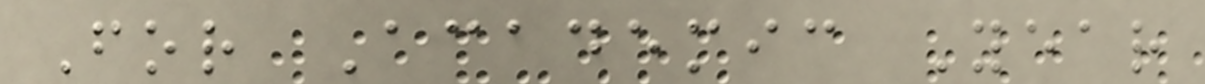For Academic Year
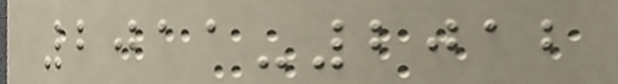2011-2012
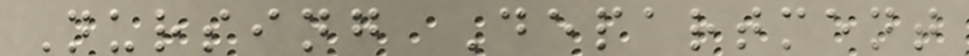Nursing Department
